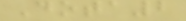Dota2
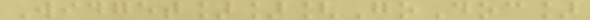Widget]][GoDoc]
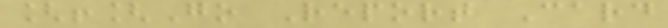[![Go Report Card
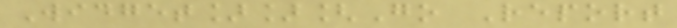Widget]][Go Report
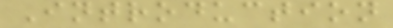Introduction
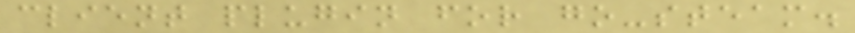client plugin for go-steam.
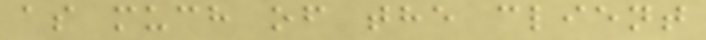as much of the client
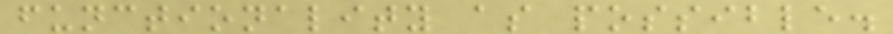functionality as possible.
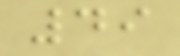49
